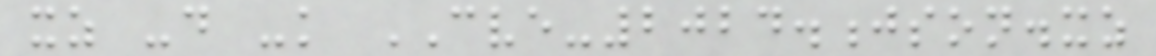xz -d -k CVE-2024.json.xz
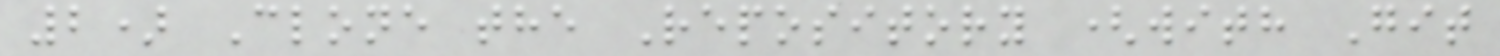2) Clone the Repository (with Git
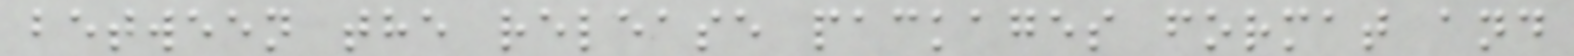between the release packages format and
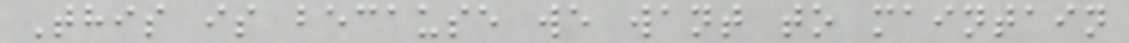This is because we want to maintain
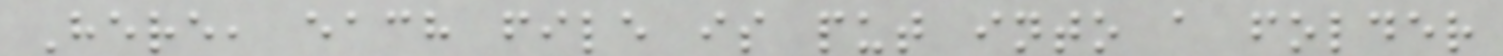Here, each file is put into a folder
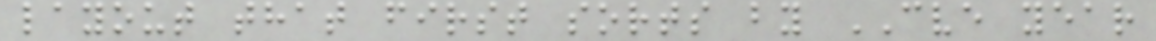layout that first sorts by CVE year
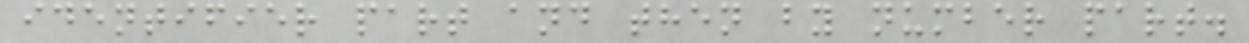identifier part and then by number part.
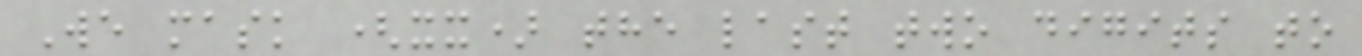We mask (xx) the last two digits to
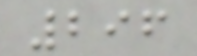296
